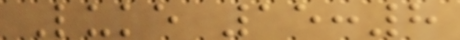Luke 15:8
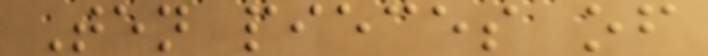Ten pieces of
